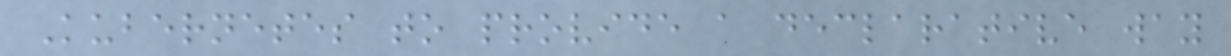Kubernetes to provide a declarative way
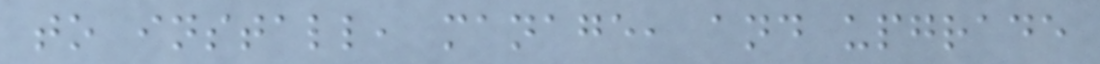to install, manage, and upgrade
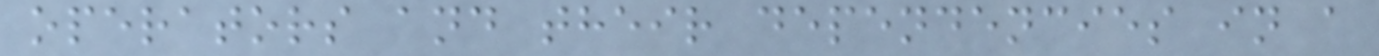operators and their dependencies in a
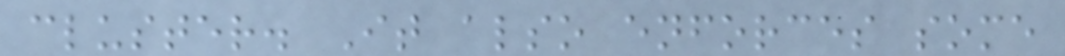cluster. It also enforces some
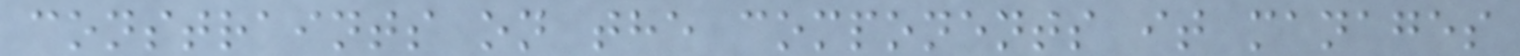constraints on the components it manages
